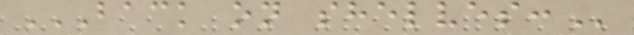BACK ON SHELVES:
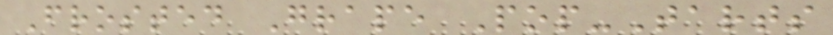Frosted Grape Pop-Tarts
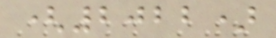(2022)
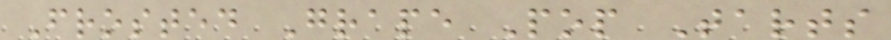Frosted Grape Pop Tarts
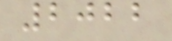2022
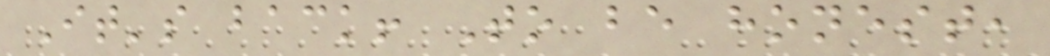It's back! To be honest,
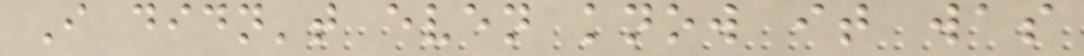I didn't even know it was
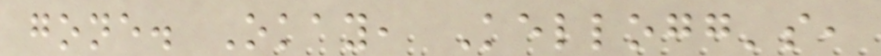gone. Okay, Kellogg's,
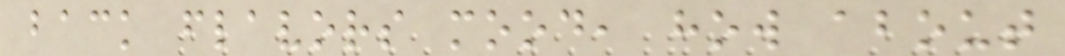back flavors mood, how about
